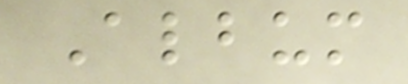Album
